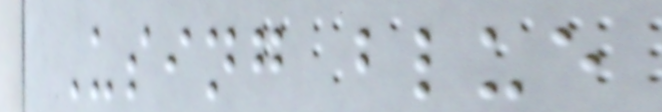Using blue
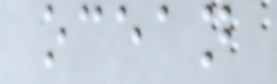ocean
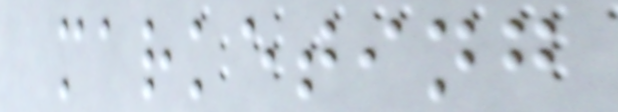marketing
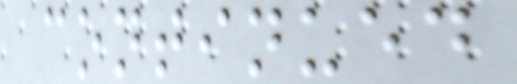continued
